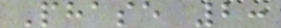Phase 2:
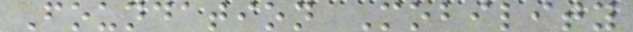Foundation Mobility
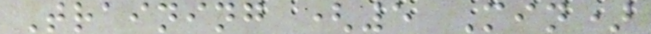Training (5 Min)
